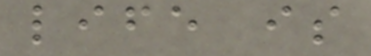life is
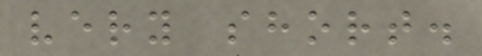very short.
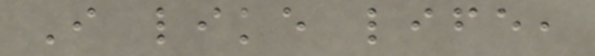I like life,
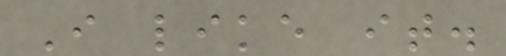I like it.
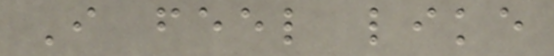I feel like
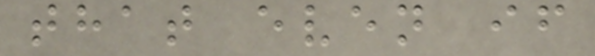that even if
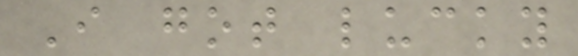I got lucky
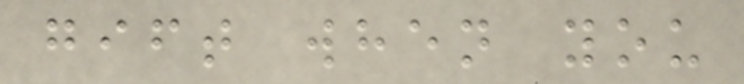gift when you
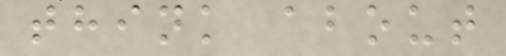think about
